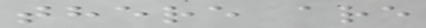there are
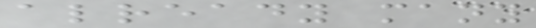already many
